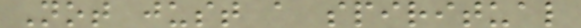Not just a spiritual
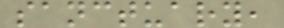sanctuary,
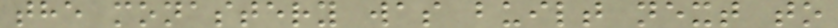the monastery was built next to
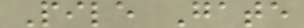Pile Gate
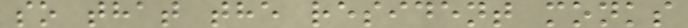so that the resident monks
